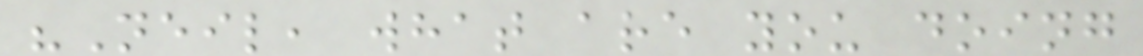"Neil, what are you doing
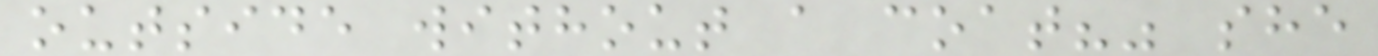outside without a coat?" she
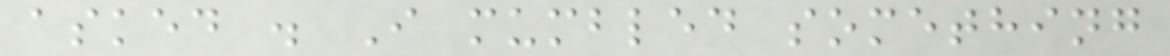asked . I mumbled something
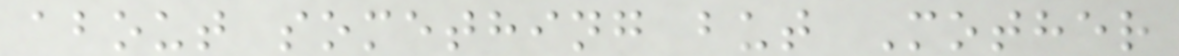about something but Mother
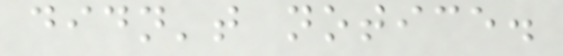didn't notice.
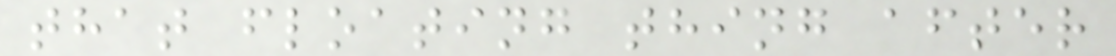that floating thing after
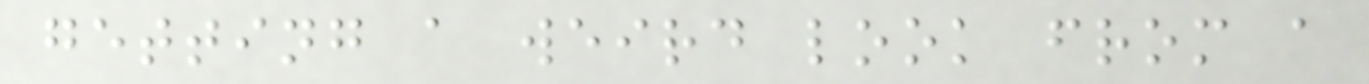getting a weird look from a
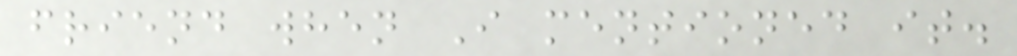friend when I mentioned it.
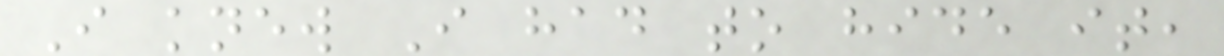I knew I had to hide it,
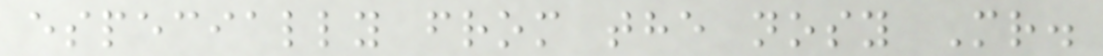especially from the nosy Mr.
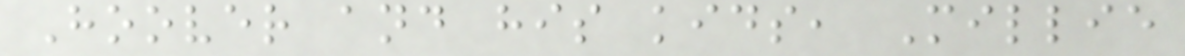Hoover and his kids, Millie
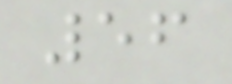56
